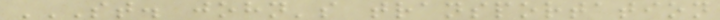ST. JOHN'S TRANSPORTATION
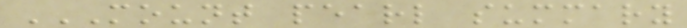MOUNT PEARL SUMMARY
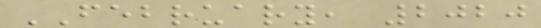FEBRUARY, 2020
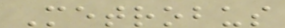Metrobus
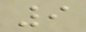9
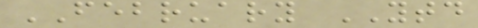FEBRUARY YTD
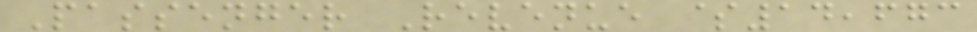Passenger Revenue $14,673
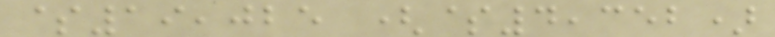$19,025 ($4,352)
